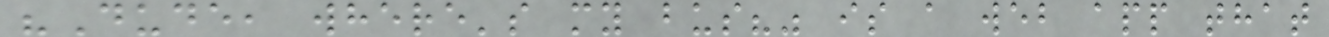"Dude, where's my bus?" is a web app that
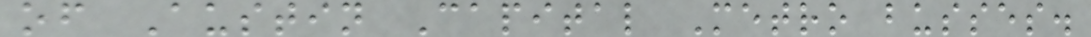of Austin Capital Metro busses.
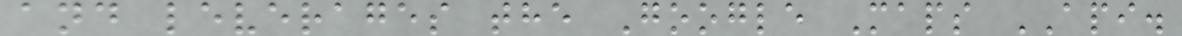and leverages the Google Maps API.
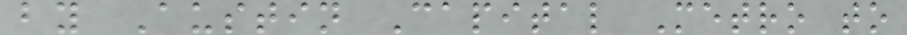by Austin Capital Metro to
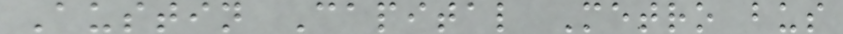Austin Capital Metro bus
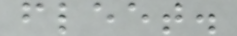fleet.
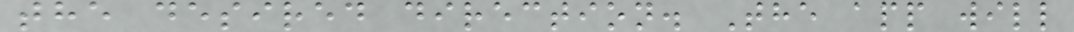the desired direction. The app will
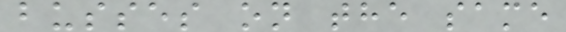busses on the same
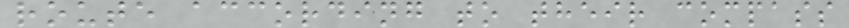route according to their compass
